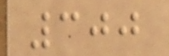300
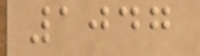1047
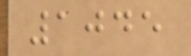1045
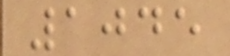1045
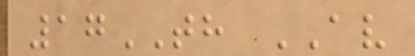17TH AV
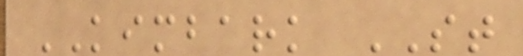KIMBARK ST
